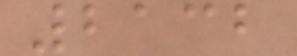2132
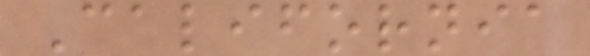California
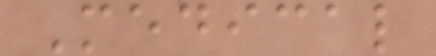Medical
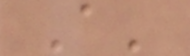A'
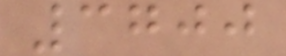3700
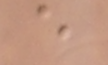e
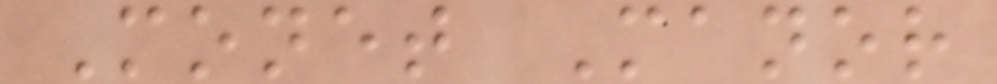Monet Manor
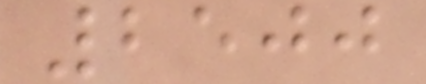2500
